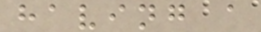having a
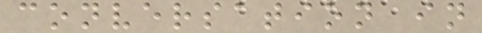conversation in
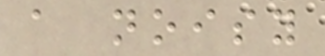a noisy
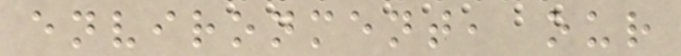environment, our
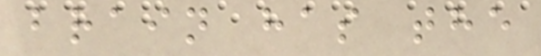brain has the
